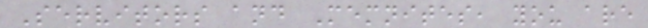Servitors and Memnites, you are
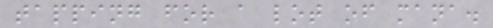tapping for a lot of mana.
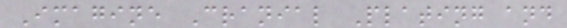Imagine Cranial Plating and
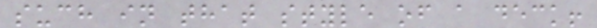such in that style of a deck!
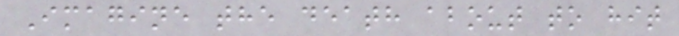Imagine the death about to hit
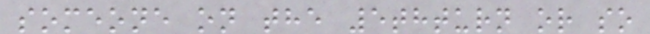someone on the 5thturn or so
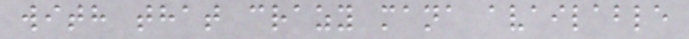with that crazy mana available
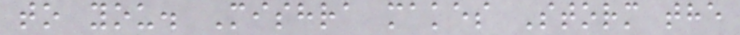to you. Mishra makes Storm the
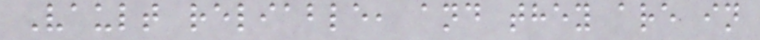Vault reliable, and they are in
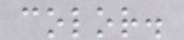color.
